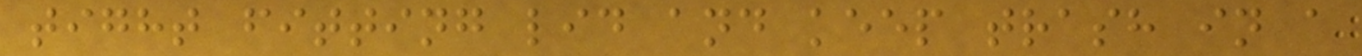tight fitting lid and keep trash in a
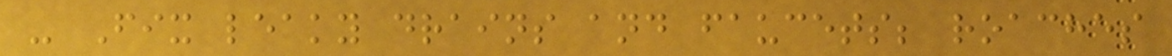- Fix leaky drains and faucets; roaches
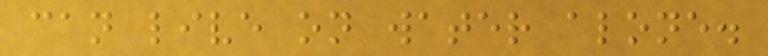can live on water alone.
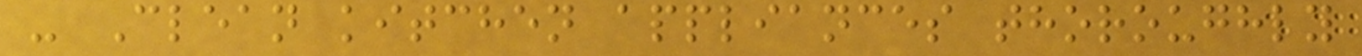- Clean kitchen appliances thoroughly
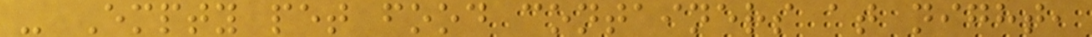- Empty pet food containers at night,
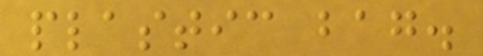plastic bag.
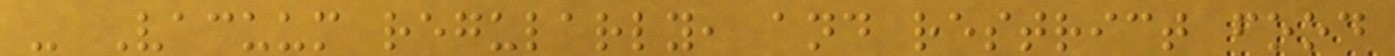- Vacuum regularly, and restrict food
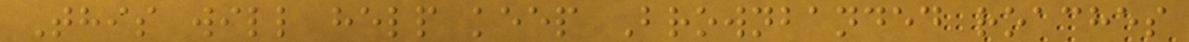This will help keep Brownbanded roaches
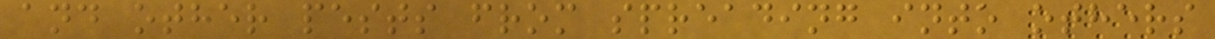and other pests from spreading into others
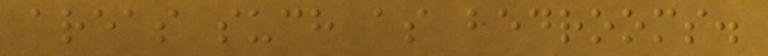areas such as bedrooms.
